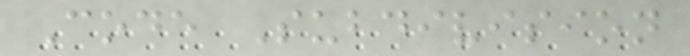Code Subdivision
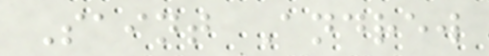Saint Andrew
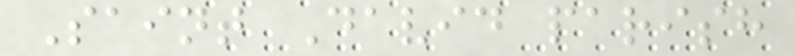Saint David parish
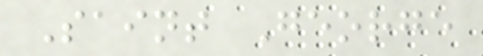Saint George
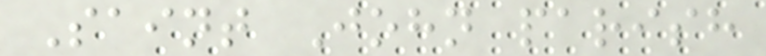Saint John parish
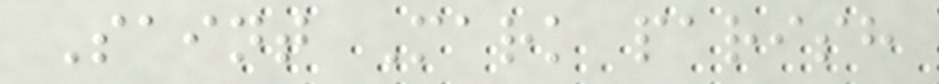Saint Mark parish
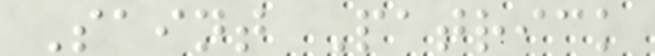Saint Patrick
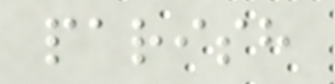parish
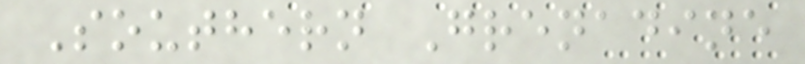Southern Grenadine
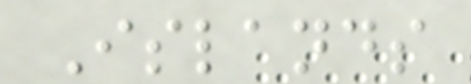Islands
